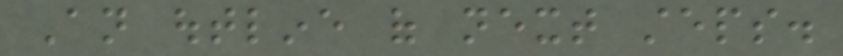An outline of next steps.
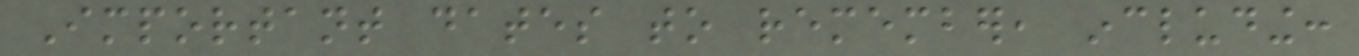Important dates to remember, including:
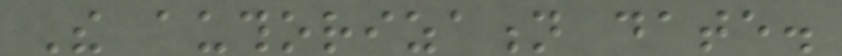The authorization date.
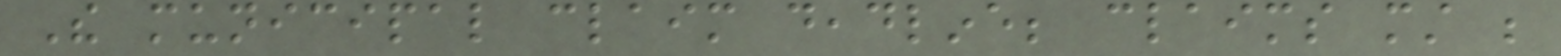The municipal claim deadline; claims must be
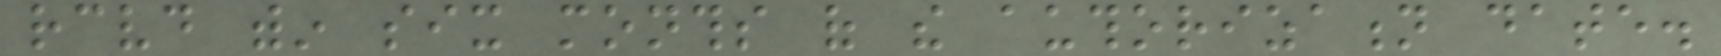received within six months of the authorization date.
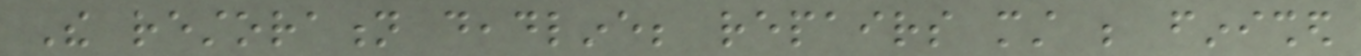The restoration deadline; repairs must be finished
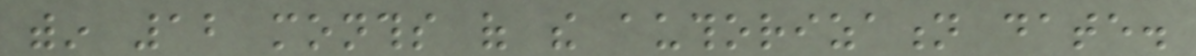within 12 months of the authorization date.
